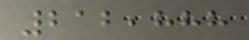212,888
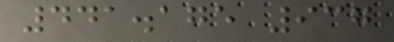441.175 937
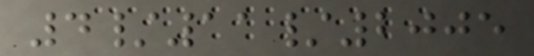4/11/2005
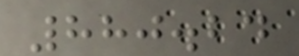880.24
